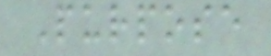Purpose
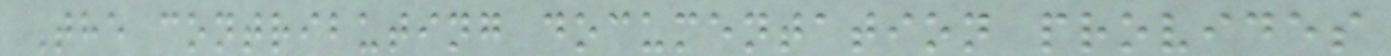The contributing documentation provides
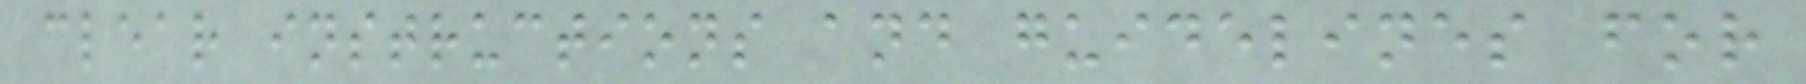clear instructions and guidelines for
